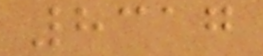8317
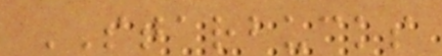STARBUCKS
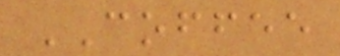COFFEE
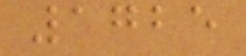1725
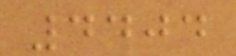4404
